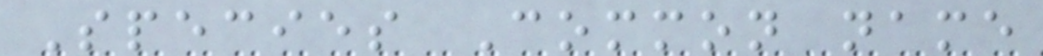Species Common name
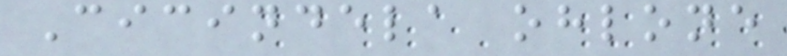Cicindela ohlone
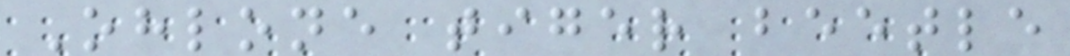Ohlone tiger beetle
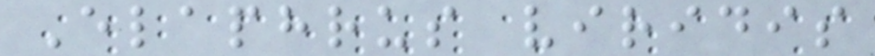Elaphrus viridis
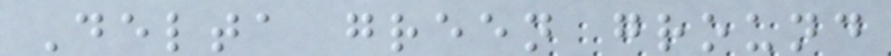Delta green ground
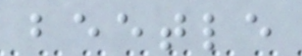beetle
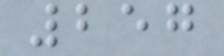257
